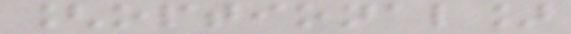[optional]
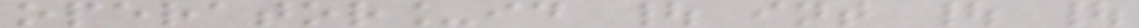operator_id | int | |
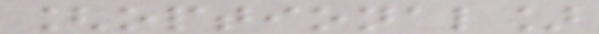[optional]
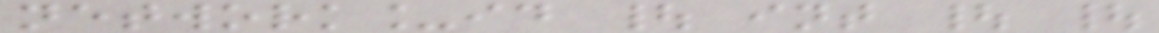network_id | int | |
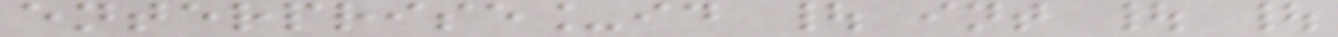enterprise_id | int | |
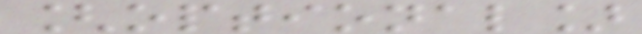[optional]
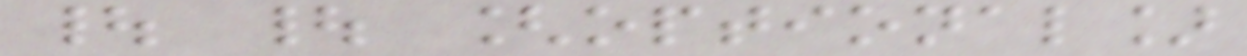| | [optional]
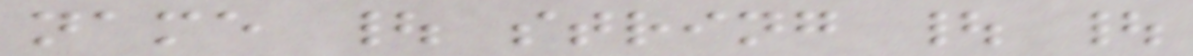name | string | |
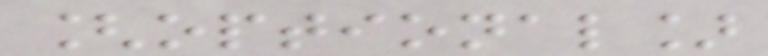[optional]
